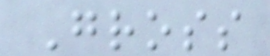Gross
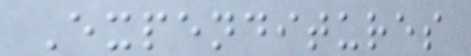Expenditures
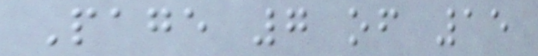Page 7 of 15
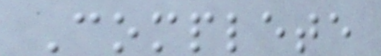Complete
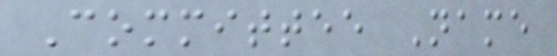Committee Name
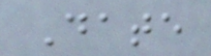Date
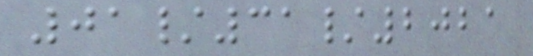01/31/2021
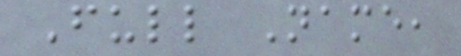Full Name,
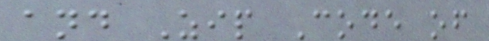and Zip Code of
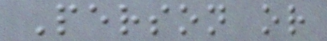Person or
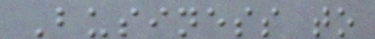Business to
